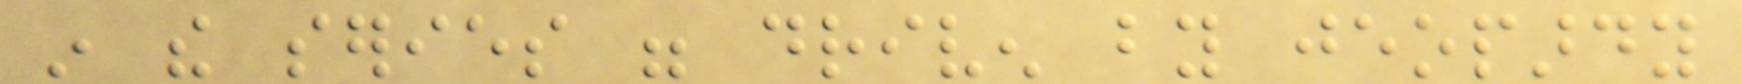in the series were driven by jeopardy
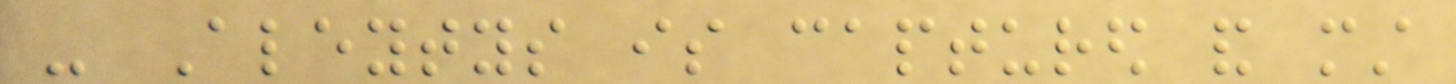- Aleytys is captured and must
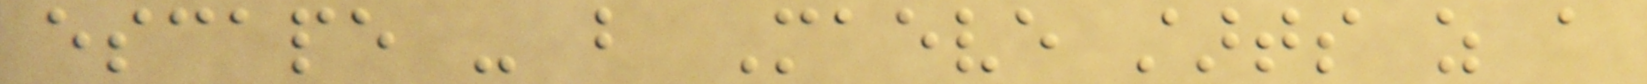escape - but Maeve starts as a
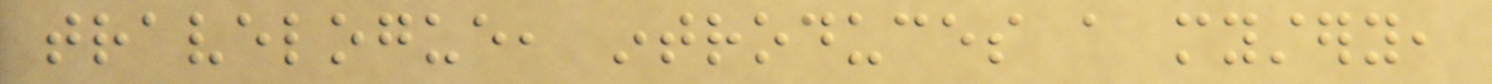travelogue, introduces a mystery,
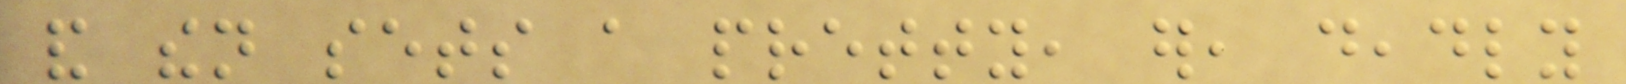and then sets a pretty, er, deadly
